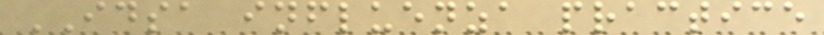IDSA influenza practice
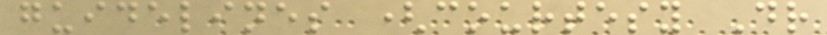guidelines (courtesy Dr
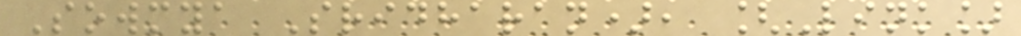Sowmya Sridharan), [Link]
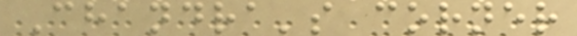Chandra's corner
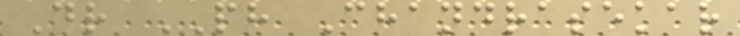Dr PH Chandrasekar
